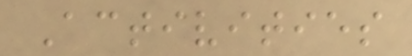Activities
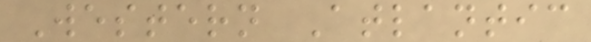Western Atlantic
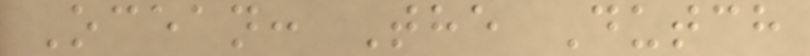Ocean: The Dutch
